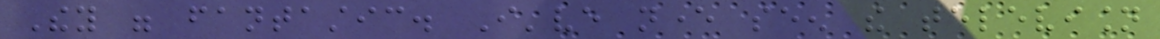They were fantastic. I've never seen the television
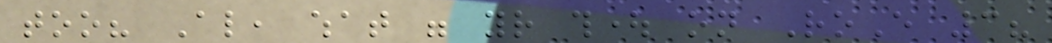too? Also, what were your thought on RoE 3?
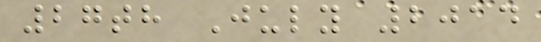27th July 2014
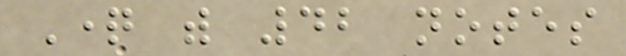Question with 42 notes
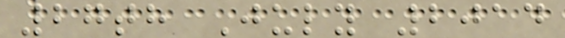27th July 2014
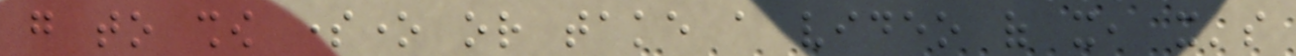go to show someone or take a video of it, it's
